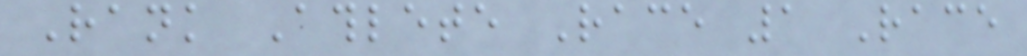Rank Athlete Race 1 Race
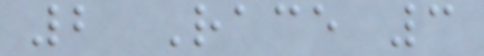2 Race 3
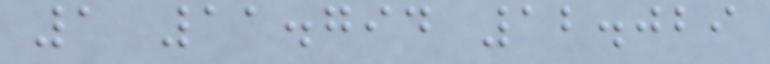1 11.794 12.029
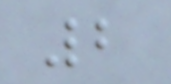2
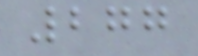277
